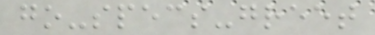go-specs-greet
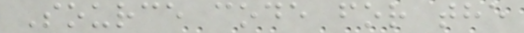Source code for the
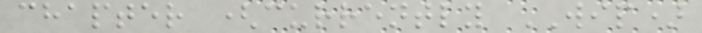chapter (currently WIP)
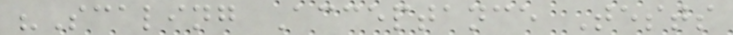"Scaling Acceptance Tests
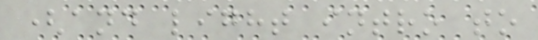(and light intro to
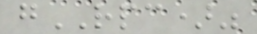gRPC)"
